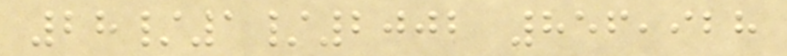28/1/2002 856,928
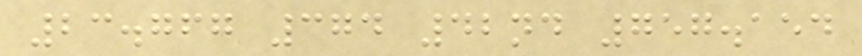23.767 374 42nd 757.154
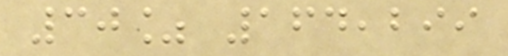30% 164,299
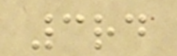3rd
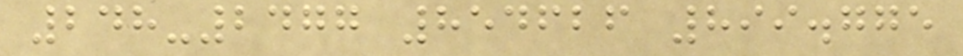248-2477 854626 899.775
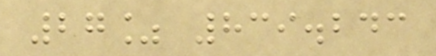27% 839.243
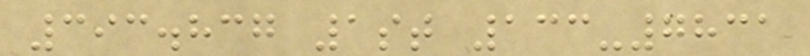393.837 1st 133-7831
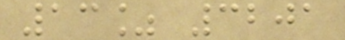13% 3201
